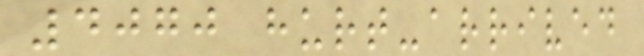4070 hurt-arrived
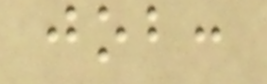job:
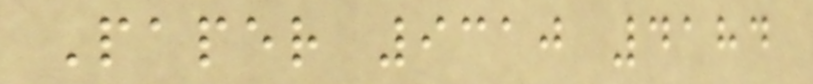Paper 9310 4184
